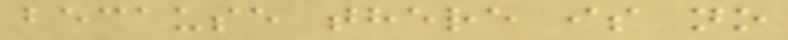because there is no
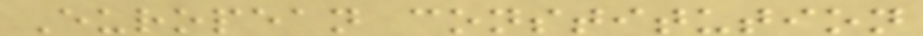European constitution
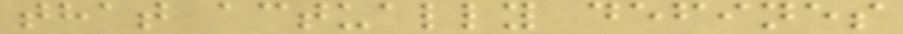that actually defines
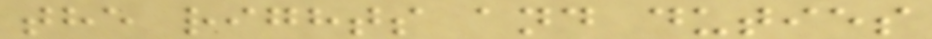the rights and duties
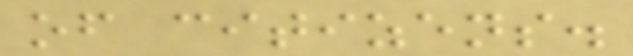of citizens.
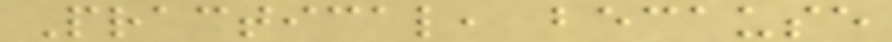Practical, because
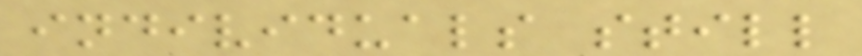individuals still
